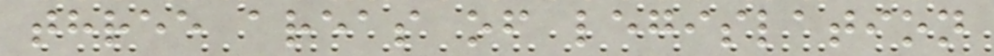three areas of legislation
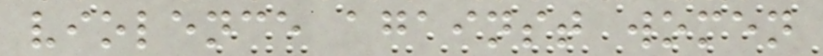violence against women
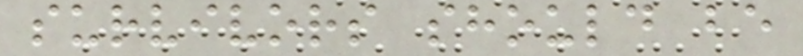survivors should be
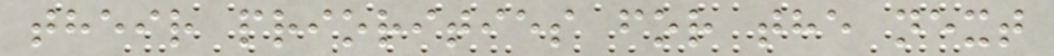their priorities for the next
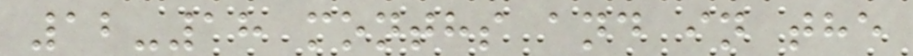12-18 months and in the
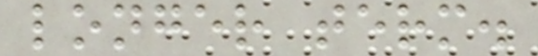longer term.
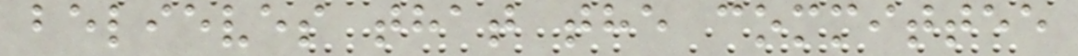believes that the committee
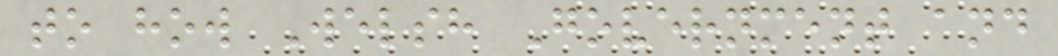to how Welsh Government and
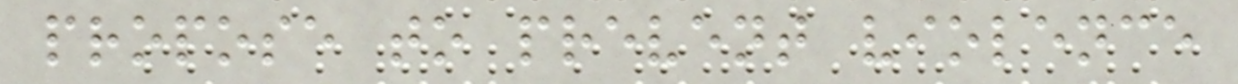propose to prevent violence
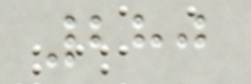280
